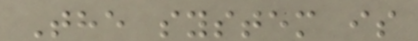The system is
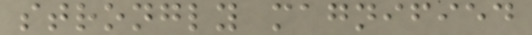strongly magnified
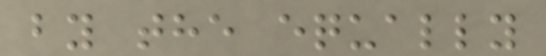by the equally
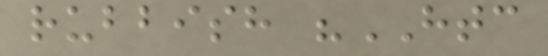rubbish "HTC
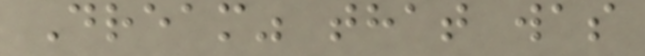Dream" that was
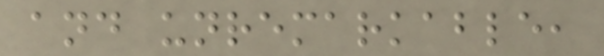and unremarkable,
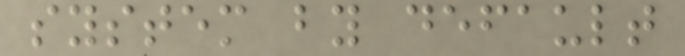system by default
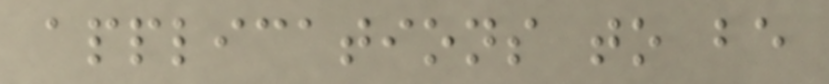applications to be
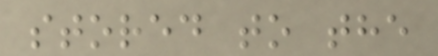stored to the
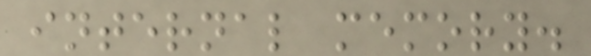internal memory.
